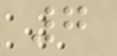7
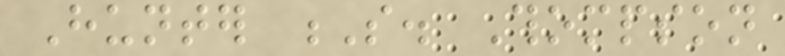Hunter S. Thompson
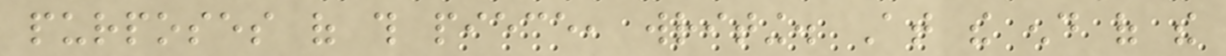purposes of this piece, writing. At the end of the
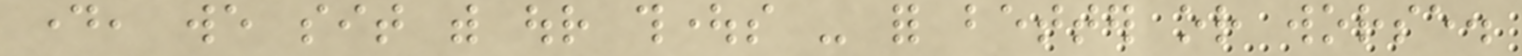day, we sit with our thoughts - for better or worse.
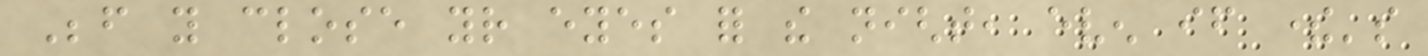Before you close your eyes for the night, even if there's
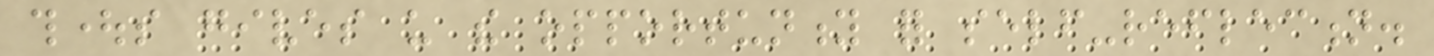thoughts gives us the opportunity for self-reflection.
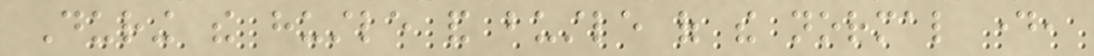During the hustle and bustle of the normal day,
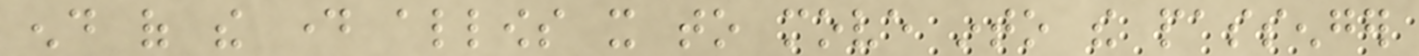end of the day allows it to move into the passenger
